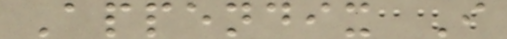Appendix I
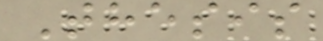Thesis
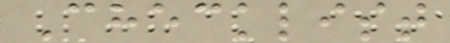Checklist
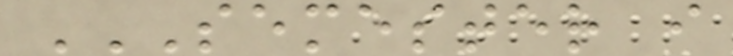SEMESTER I
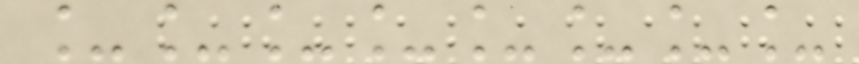________
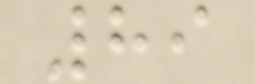89
